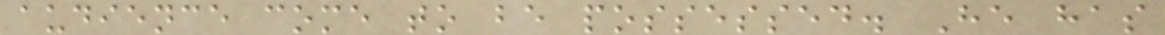audience come to be possessed. He has
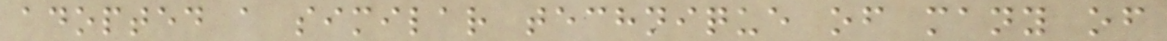adopted a similar technique of many of
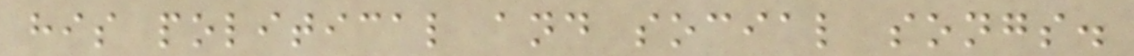his political and social songs.
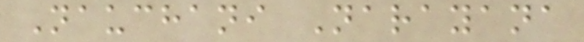Nauchani Narayana
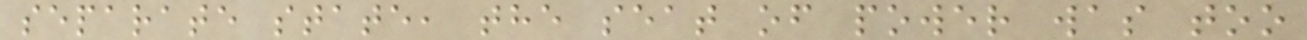separate state, the seat of power was too
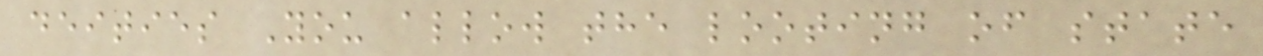deities You allow the looting of state
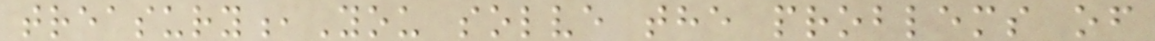treasury,You solve the problems of
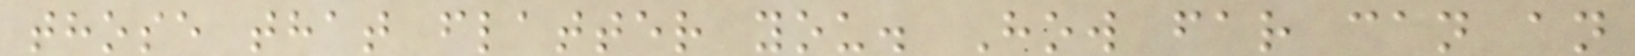those that flatter you. How far can an
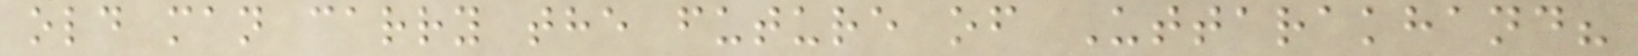old man carry the future of Uttarakhand?
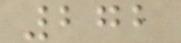272
